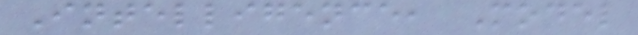Intelligence, Model
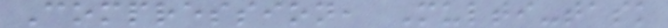Compression, Multi-task
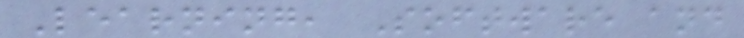Learning, Software and
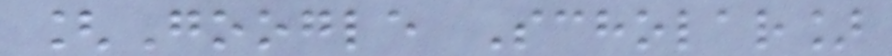[Google Scholar]
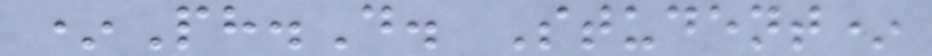*Ph.D. Student*
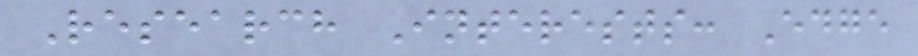Research Interests: Edge
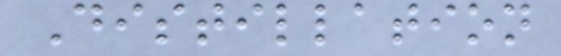Distillation
